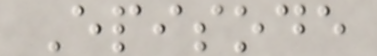Episode
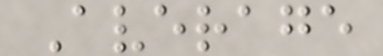Average
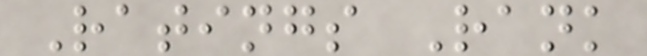Ratings Rank
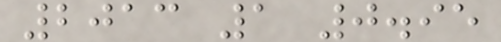2013 1 0.95
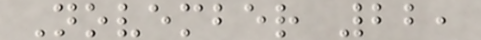November 22,
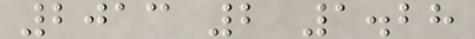2013 2 1.28
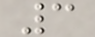3
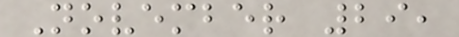November 29,
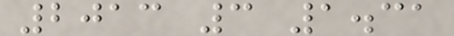2013 3 1.31
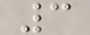3
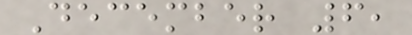December 6,
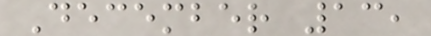December 13,
